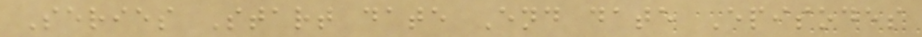Series Start date End date Episodes
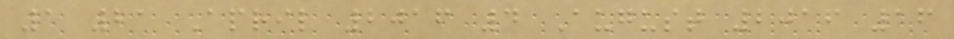1 21 April 2016 4 August 2016 16
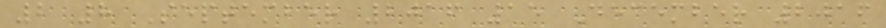2 8 September 2016 15 December 2016
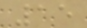15
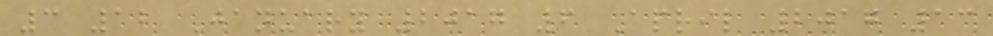3 12 January 2017 6 April 2017 13
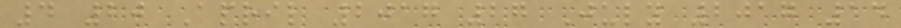4 20 April 2017 27 July 2017 14
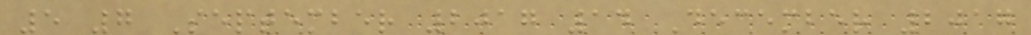5 7 September 2017 14 December 2017
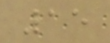15
